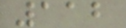112
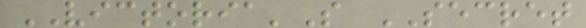VICTORIA'S SECRET
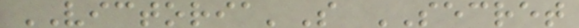VICTORIA'S SECRET
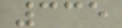335
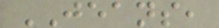JEANS,
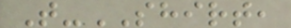T-SHIRT,
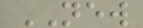NEW
